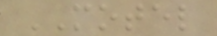MOTEL
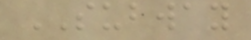SUBWAY
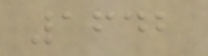1642
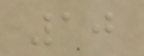10
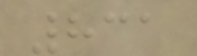831
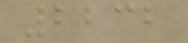2232
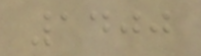1400
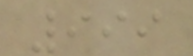999
